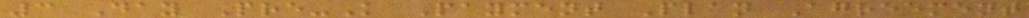3 Day Pre-K Payment Plan Agreement
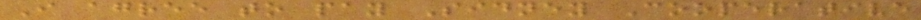I agree to pay Sidney Cooperative
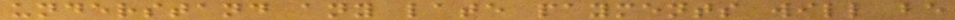understand any late payments will be
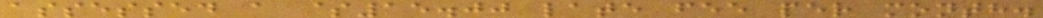assessed a $15.00 late fee per month.
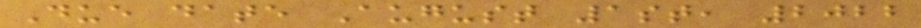Due date August 1st, 2022
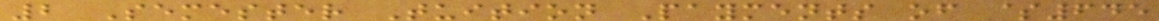2 Semester Tuition Payments of $645
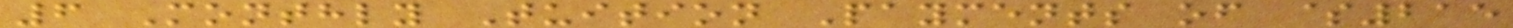6 Monthly Tuition Payments of $215
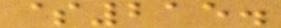$215.
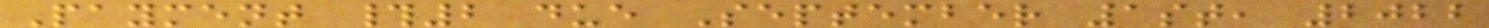Payment #2 due September 1st, 2022
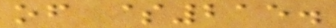of $215.
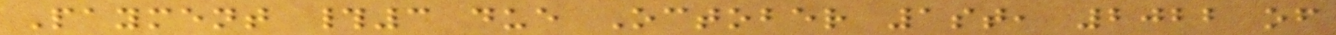Payment #3 due October 1st, 2022 of
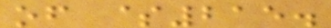of $215.
